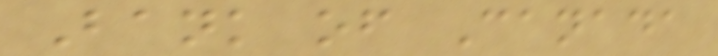Bank of Canada
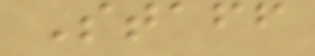Staff
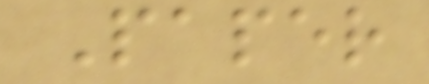Paper
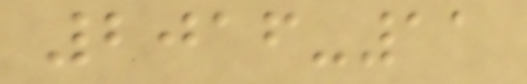2016-11
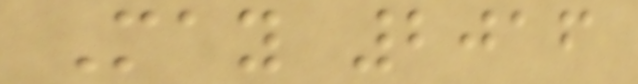May 2016
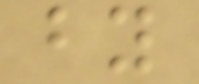by
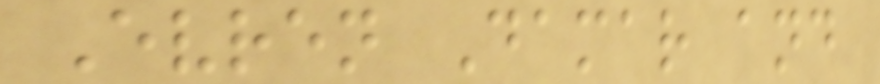Evren Damar and
